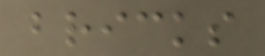bricks
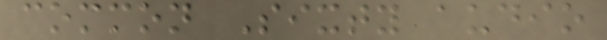common Sixty audio
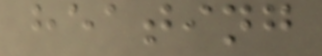heating
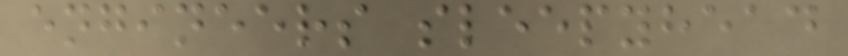engineers sleepyhead
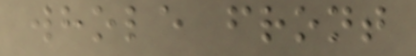whole front
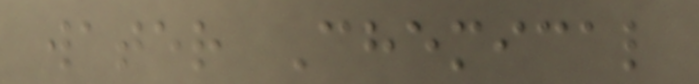water Chemical
